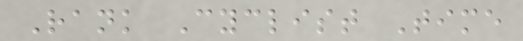Rank Cyclist Time
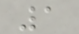1
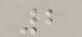2
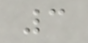3
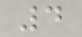4
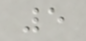5
